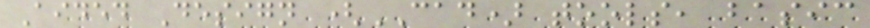Aided Design (CAD) tools, basic
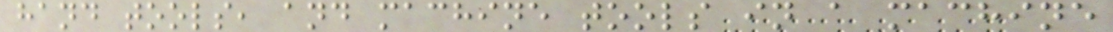hand tools, and machine tools in a machine
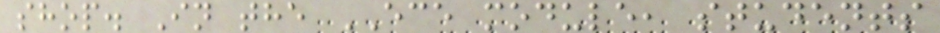shop. In the ECE module, students
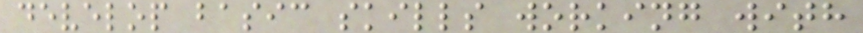develop basic skills working with
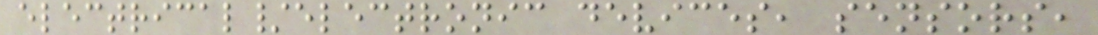electrical/electronic devices, sensors,
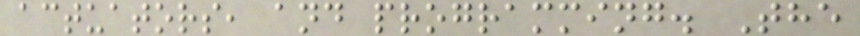actuators, and programming. The
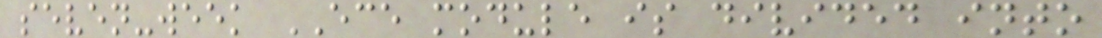seven-week ECE module is divided into
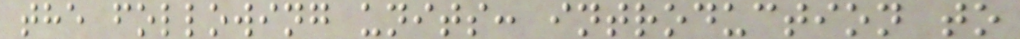the following units: introduction to
